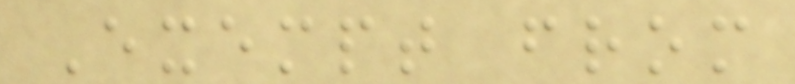Exempt from
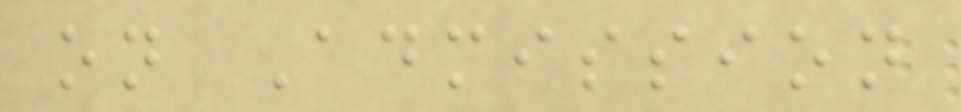on Admission
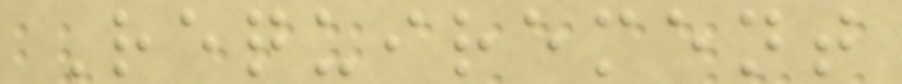Requirement
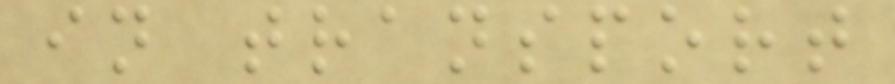in transport
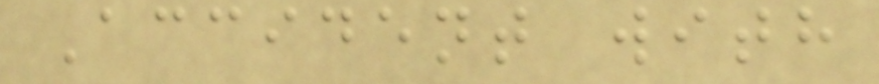Accident with
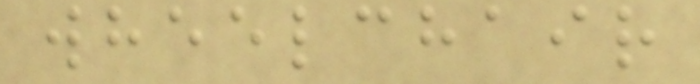wheelchair
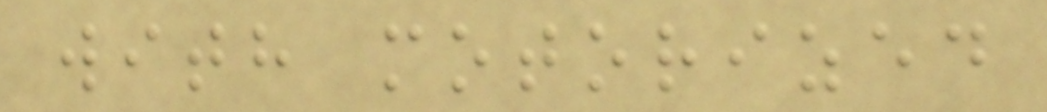with motorized
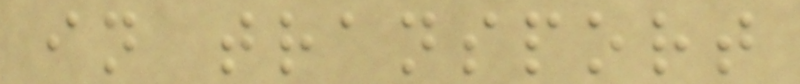in transport
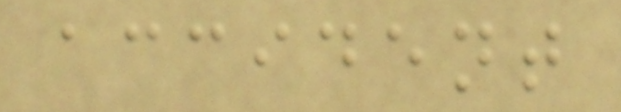accident
